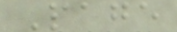Page
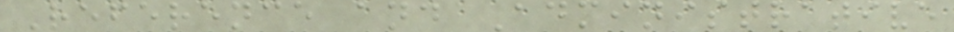Reference and Administrative
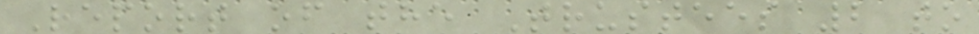Report of the Trustees 2 to
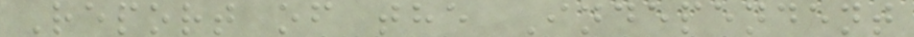Report of the Independent
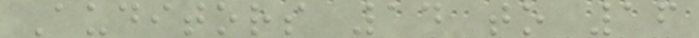Auditors 14 to 16
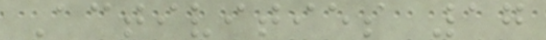Activities 17
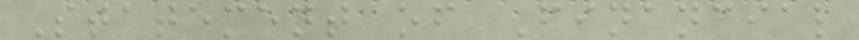Statement of Financial
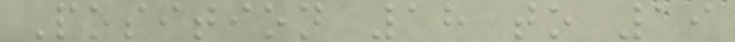Position 18 to 19
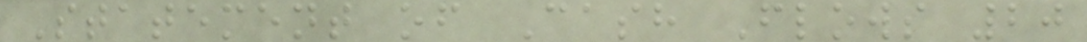Statement of Cash Flows 20
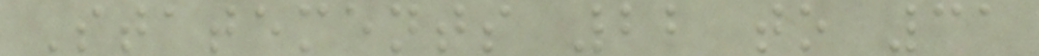Statements 22 to 31
